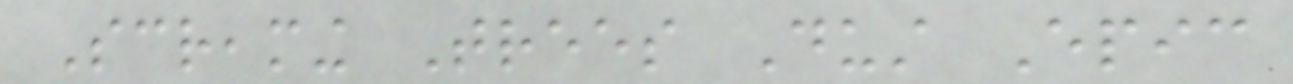Screaming Trees Dust Epic
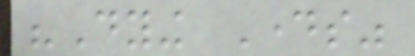"Dying Days"
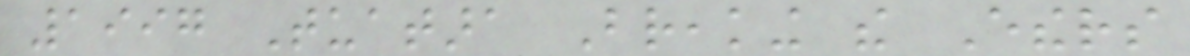1997 Tuatara Breaking the Ethers
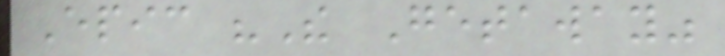Epic "The Getaway"
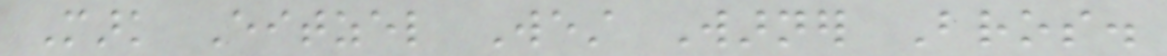Mark Eitzel West Warner Bros.
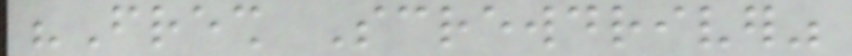"Fresh Screwdriver"
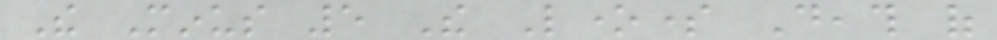The Minus 5 The Lonesome Death of
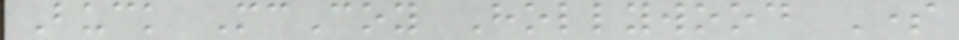Buck McCoy Hollywood Some
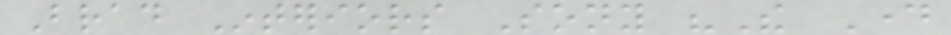Brad Interiors Sony "The Day
